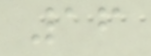16
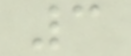3
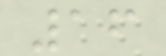16
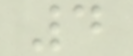4
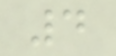4
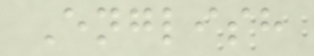English
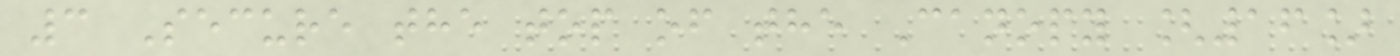3 Secure the top of the Canopy [16]
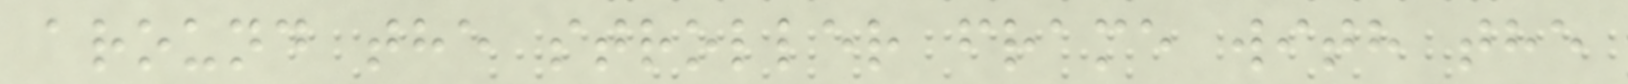around the stroller frame with the
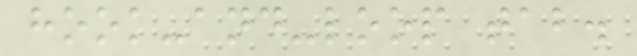hook-and-loop tab.
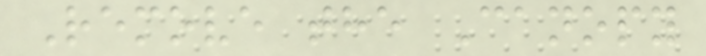Remove the Canopy
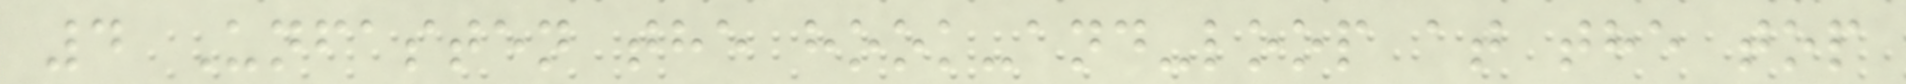4 Unfasten the hook-and-loop at the top
